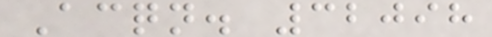Acqn. 32098
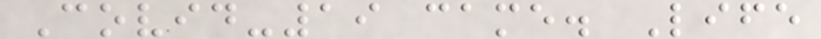Covid-19 came. Life
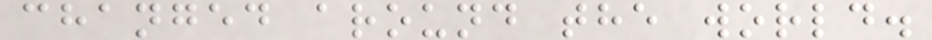changed around the world.
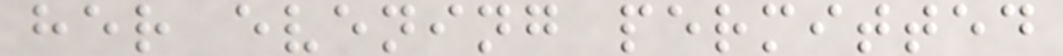her evening permitted
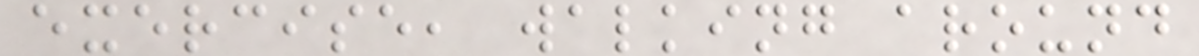exercise, walking around
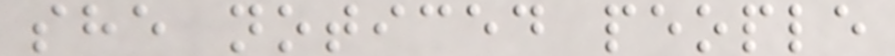she noticed people
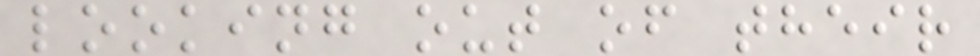looking out of their
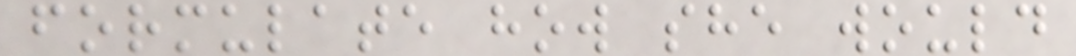formulate how she would
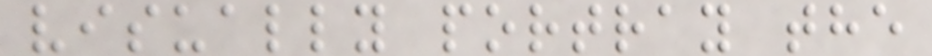visually portray the
